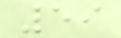59
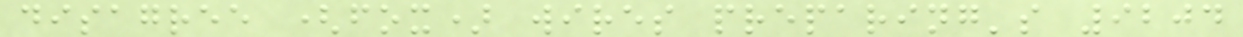disagree (fox) wires preparing's 9204
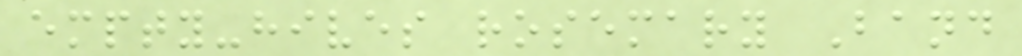empty-hives rosemary Band
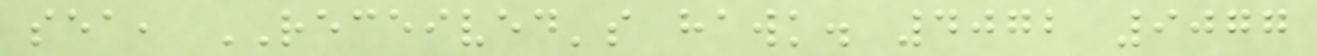sea, RECEIVED's hawk. 4072 9077
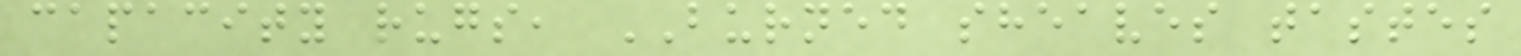capacity rugs, BURNED sheaves tastes
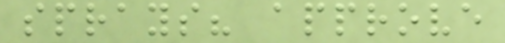sprays? approve
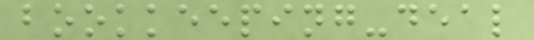bookkeeping-deal
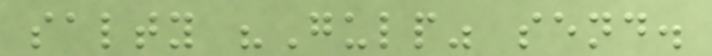salty "Gulp" send.
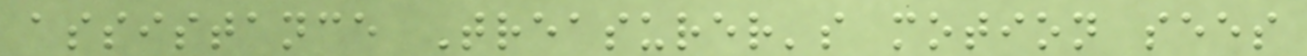assistance Treasurer's motion sees
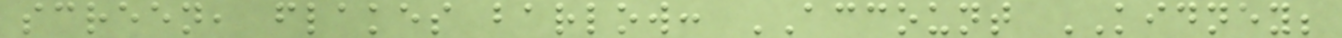screen, flakes barlow: ACCOUNT KIDNEY;
